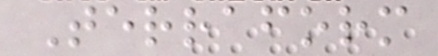Terraform
